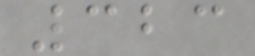323
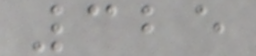325
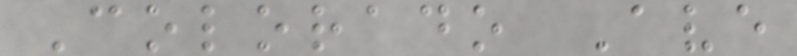Colorado Ave
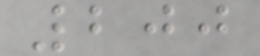200
